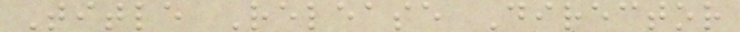Title Release Director
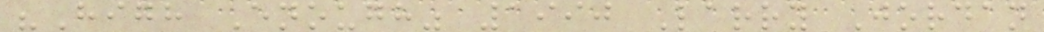"High Enough" 1990 Larry Jordan
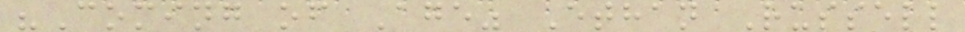"Coming of Age" Ethan Russell
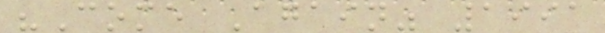"Come Again" 1991
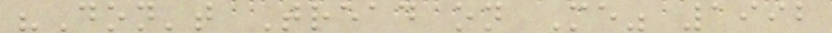"Don't Tread on Me" 1992
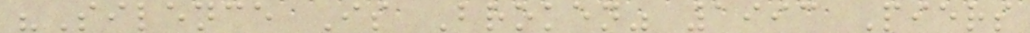"Silence Is Broken" 1993 Piers
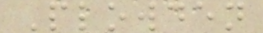Plowden
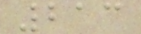213
